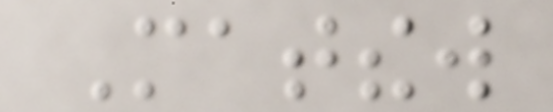Matthew
